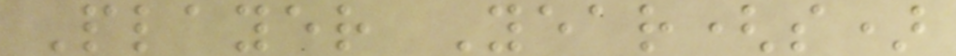Player Year(s)
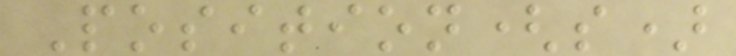Position(s)
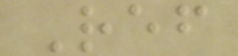Ref
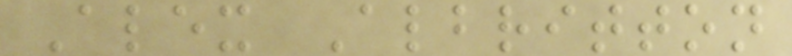Alex Albritton
